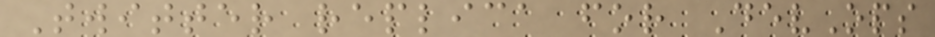Twitter replica for DevOps
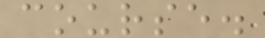course.
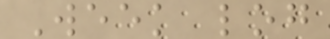Week log
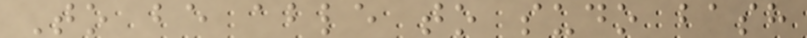To be able to sudo bash
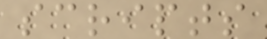scripts
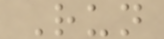Run
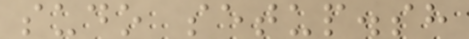sudo setup.sh
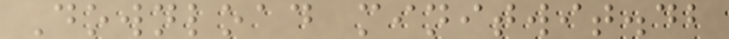Download minitwit.db
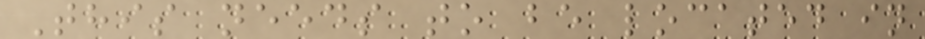This needs to be located in
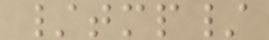/tmp/
